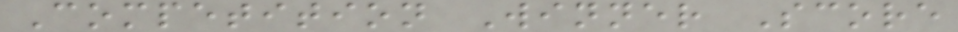Competition Winner Score
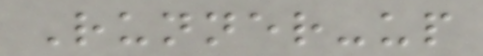Runner-up
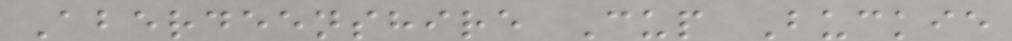Aberdeenshire Cup Buckie
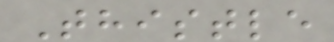Thistle
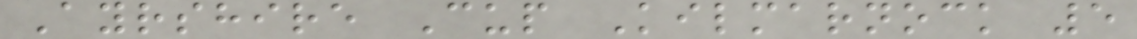Ayrshire Cup Kilmarnock 5
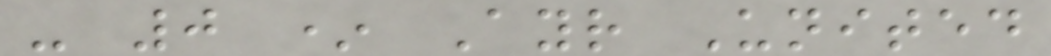- 0 * Ayr United
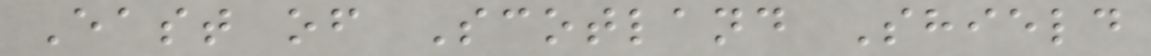East of Scotland Shield
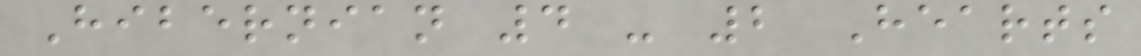Hibernian 4 - 2 Hearts
